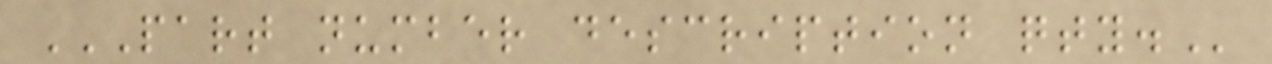PART NUMBER DESCRIPTION QTY.
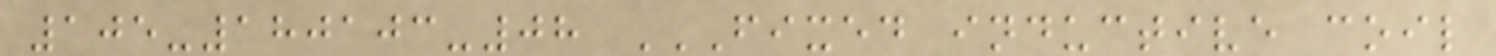105-180103-08 FIXED INDUCTIVE COIL
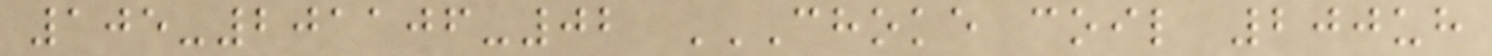105-201106-02 CHOKE COIL 200UH
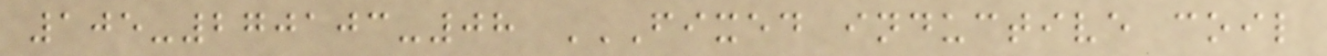105-270103-08 FIXED INDUCTIVE COIL
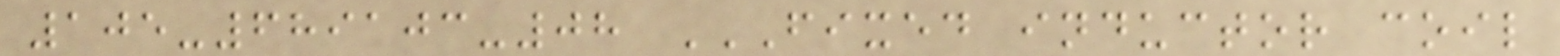105-689103-08 FIXED INDUCTOR COIL
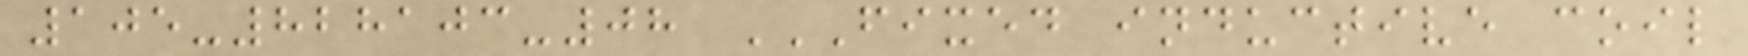105-828103-08 FIXED INDUCTIVE COIL
